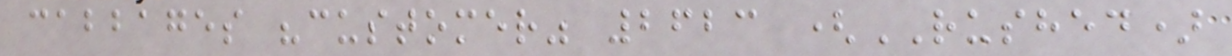cabbages "customer" 2623 (RUSHED)
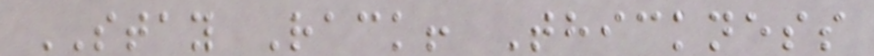STAY Rack! Thickness
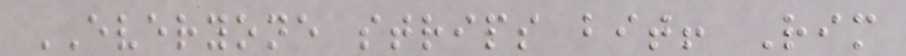EVERYONE strips bit! Rim
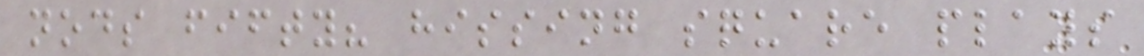nods fifty? hissing square plays
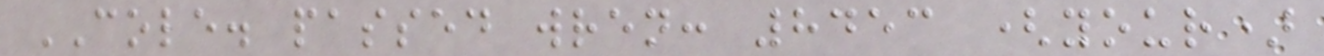COLE. passed wren: 8453 (your)
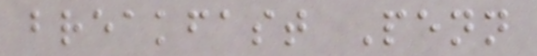breakfast Penn
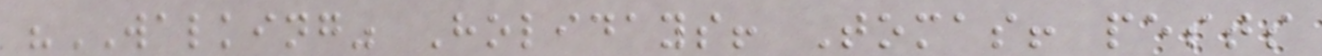"WALKING" Holidays! Tomas! pests
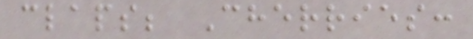claps; Cherries:
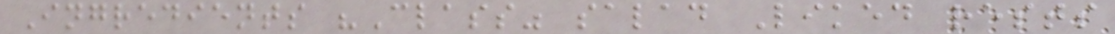Ingredients "Class" salad Liked rests
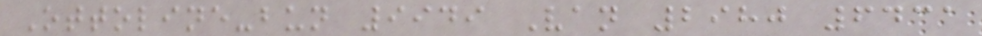Ottoline-bun 9949 Van 2980 6431
